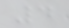4
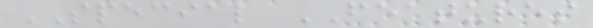SPECIAL FEATURES
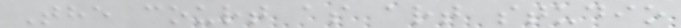The court as art studio
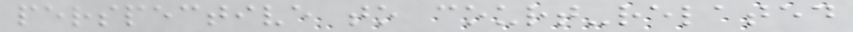perspective to court-related
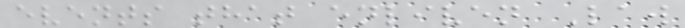events that enliven Law
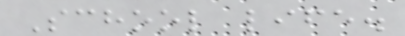School life.
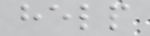help
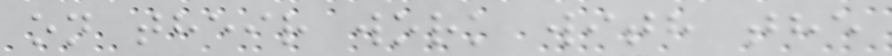on their work with the
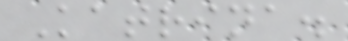Katrina.
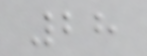28
